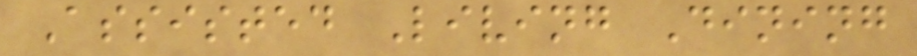Assisted Living Dining
